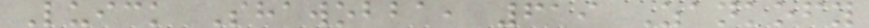Luick Shawobba, 619 Zankofy
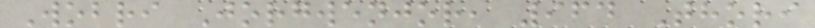Wobri Jorgwenjor, 964 Thori
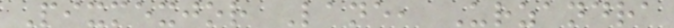Pixmexjor Lane, Urzandra
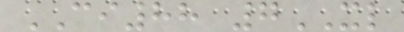CI88 7XL
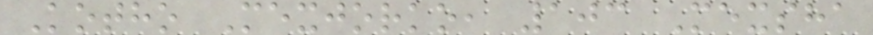Kotho Mexjorko, 103 Mexsha
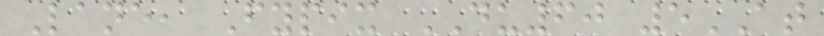Lane, Fypix DU60 5AT
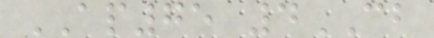AP75 4CB
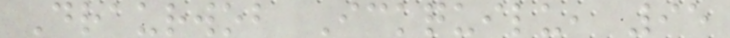Draurwob Ickquilu, 95
